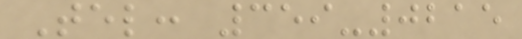Tel: 359-0215
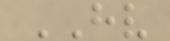HV
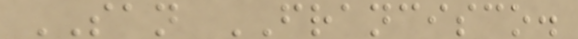SAN FRANCISCO.
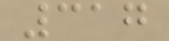317
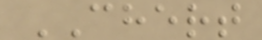CHERT
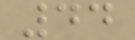44
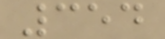354
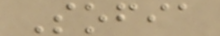Sofia
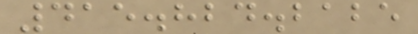415.824.2125
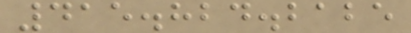415.824.2125
